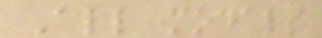All modals
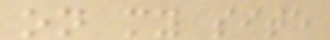on my site
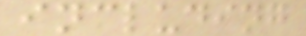including
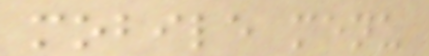mobile menu
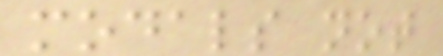modals not
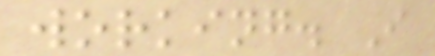working. I
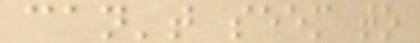can't seem to
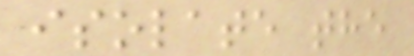isolate the
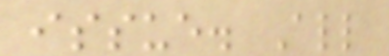issue. All
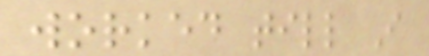worked till I
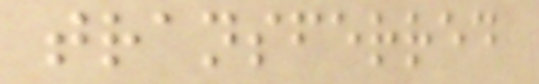transferred
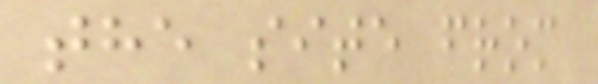the site from
